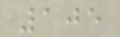105
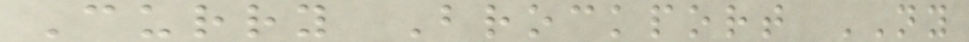Curry Brockport NY
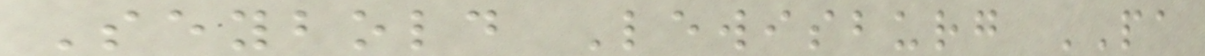Seybold Lewisburg PA
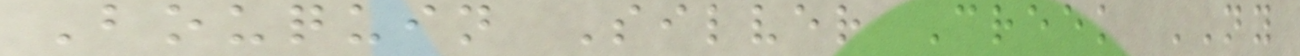Bouquin Silver Creek NY
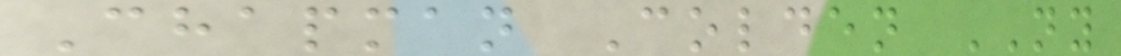Chapman Colden NY
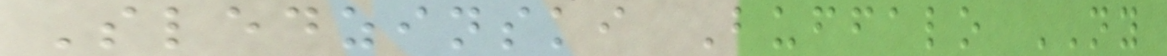Sledzinski Buffalo NY
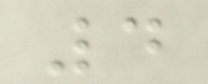4
